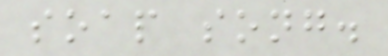soap song.
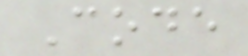Code
